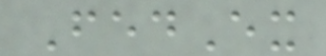FedEx
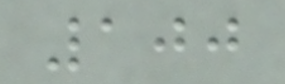100
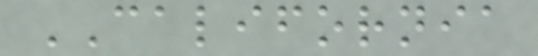CALIFORNIA
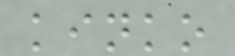kinko
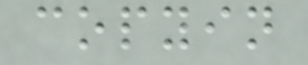copyin
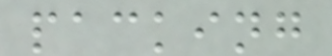packing
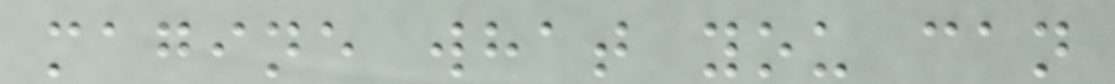magine what you can
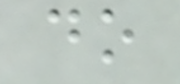do
